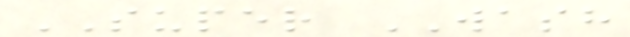SUPER WASH
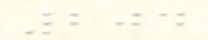204
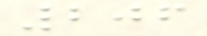206
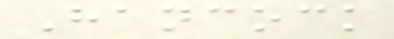Hancock
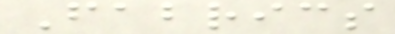Fabrics
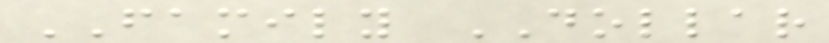FAMILY DOLLAR
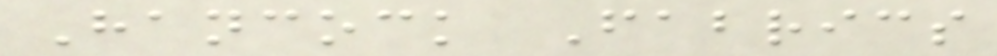Hancock Fabrics
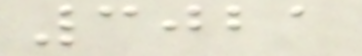3021
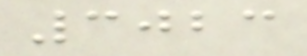3023
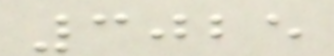3025
